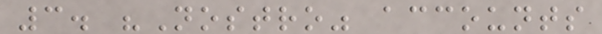3. "Nostro" accounts
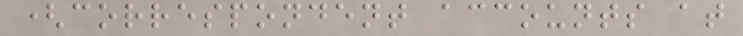(correspondent accounts at
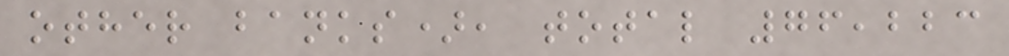other banks), total 76,223
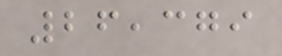26,379
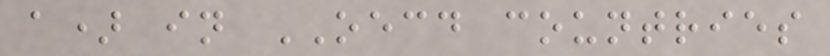a) in OECD countries
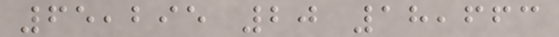65,295 20 18,663
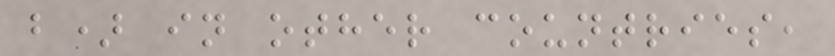b) in other countries,
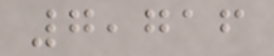7,716
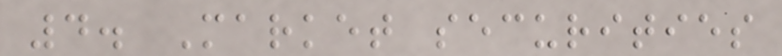4. Market securities
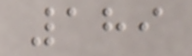189
